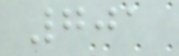701
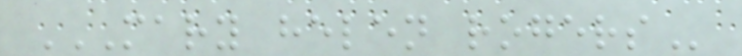MARY HELEN ROGERS
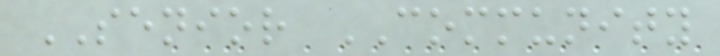SENIOR COMMUNITY
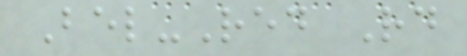Bel-Red Rd
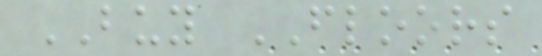BUY FLOORS
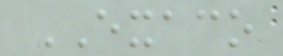EXACO
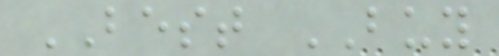BEST BUY
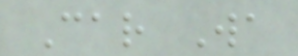Car Wa
